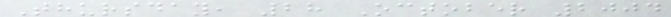Thursday, 28 October 2004
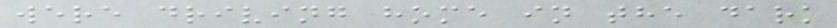were driving home in the dark
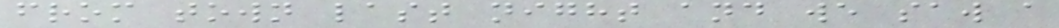from town last night and we saw a
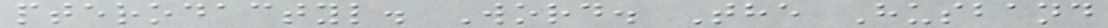pterodactyl. Word. The Husband
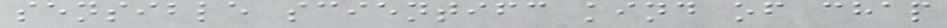sensible scientifc kind of chap
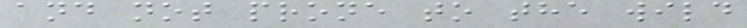and not prone to the wild
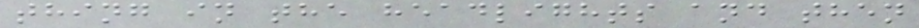thing in the headlights and then
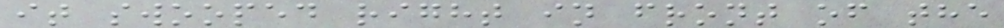it swooped right in front of the
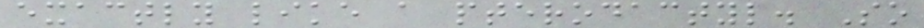exactly like a pterodactyl. So
